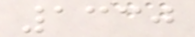1330
